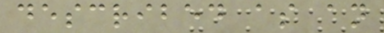described as an
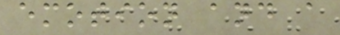emotion and a
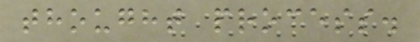thought process.
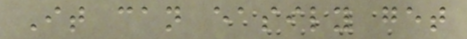It can easily get
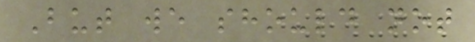But we should not
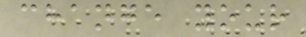change your
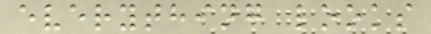everything looks
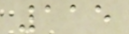115
